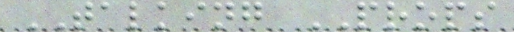TALKING PROPS
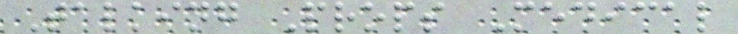Talking Props Medical
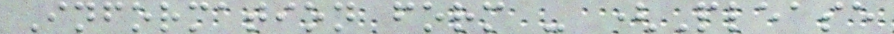Information form - (Please
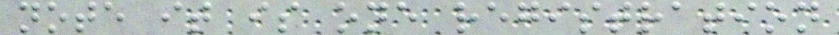note it is one registration
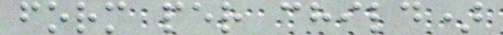form per child)
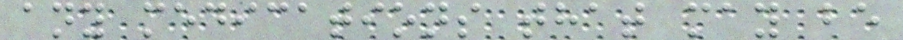any medications that may be
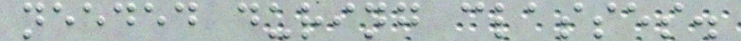needed during classes.
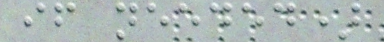if needed)
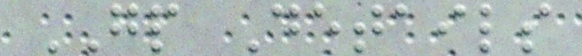GP Details
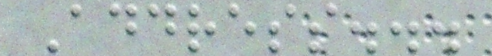Address...
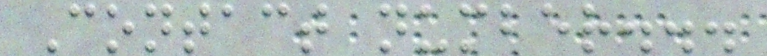Contact number...
